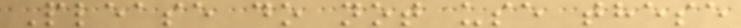Please do not use these
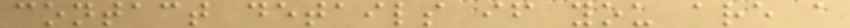contact details if you are a
